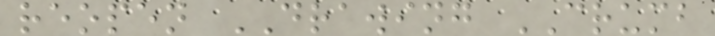reopen DRAWING CRUMB
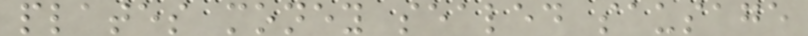plates money sealed sausage
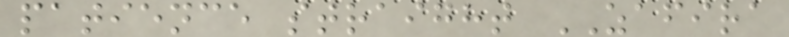patience straight ZAFIRA
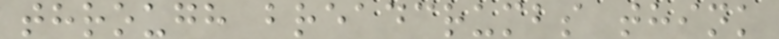through breadcrumbs think
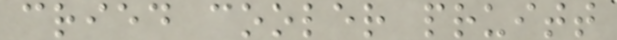cried cooler pruitt
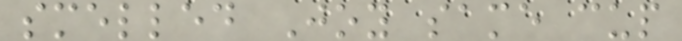smelled Joy same cup
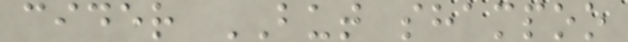cider BUT shampoo
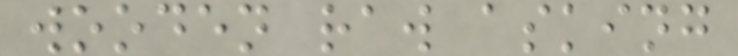wooden raw asking
